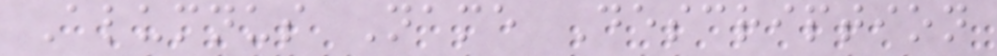Alumnus Name Description
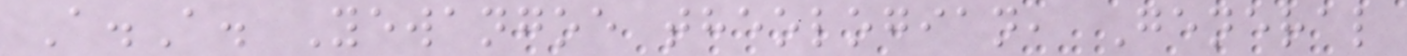A.A. Yewangoe theologian, General
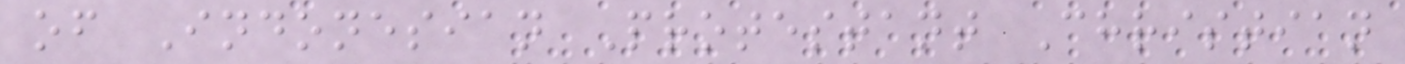of Indonesian Protestant Christian
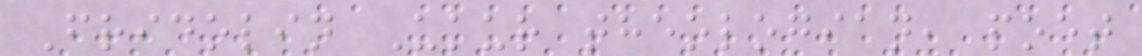Fridolin Ukur theologian, poet
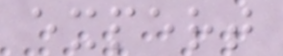expert
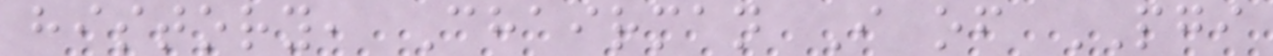history, Chairman I of PGI
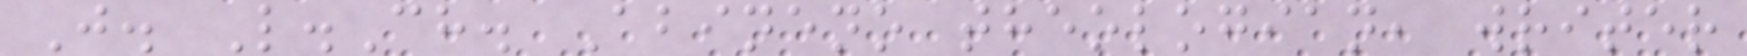J. L.Ch. Abineno theologian, writer
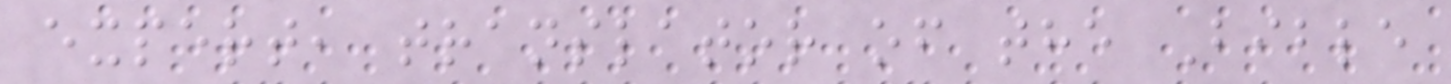expert, translator of the Bible
